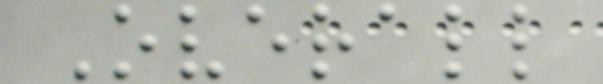Overall
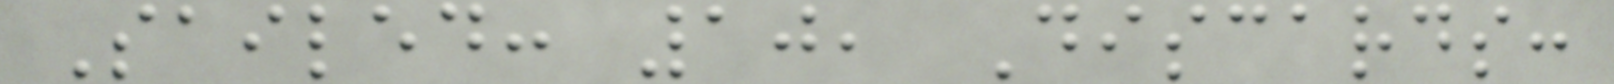Sailed: 10, Discards:
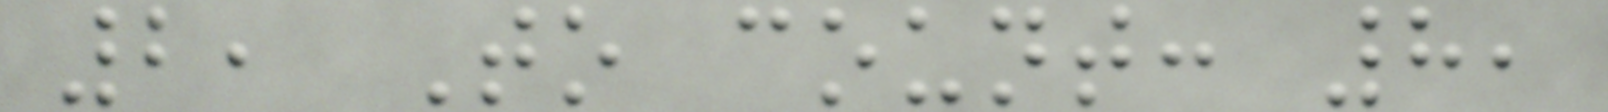2, To count: 8,
